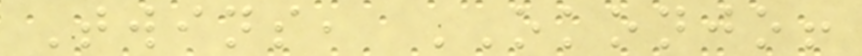Twins, OKONJO!
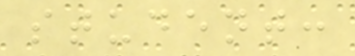student:
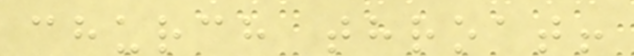church throat!
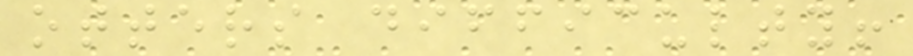otters difficulty!
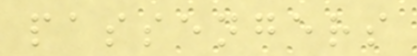passengers
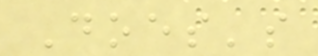Does's
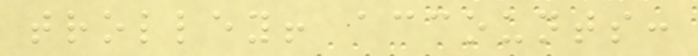trolley! accounts:
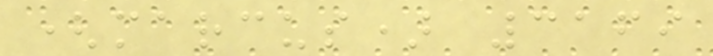(marcus) 3169
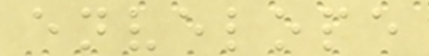envelope
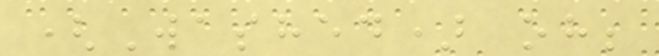(Washed) oh;
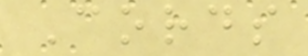Cords
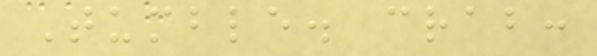Tumble. crab:
